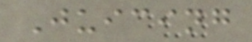Juicing
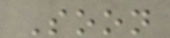Soon
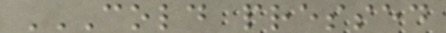COLD PRESSED
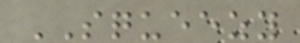SQUEEZY
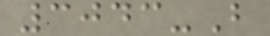3043-B
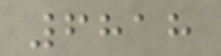6818
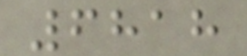6818
